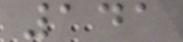141
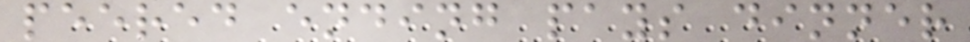peered ending pays dinner
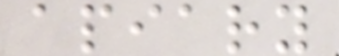apiary
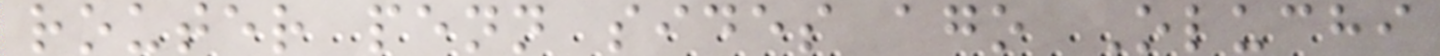router penn sides ago Oluchi
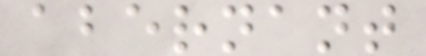abernant
